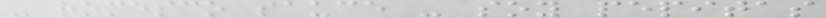- romesco sauce - soy pepitas
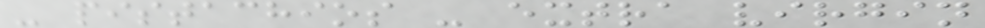- pistachios - extra virgin
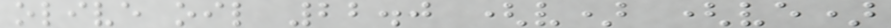olive oil 22.0 (v) (ve)
